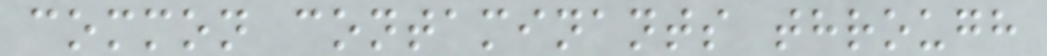common contaminants through
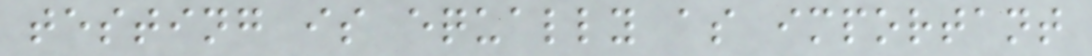testing is equally as important
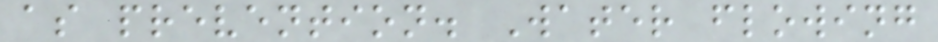as prevention. Water flowing
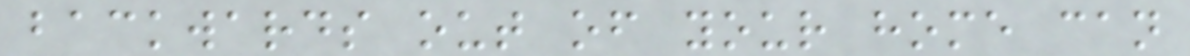backwards out of your home can
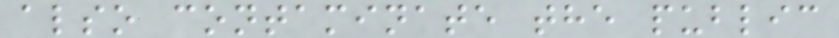also contaminate the public
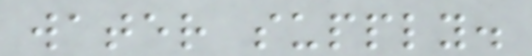water supply.
